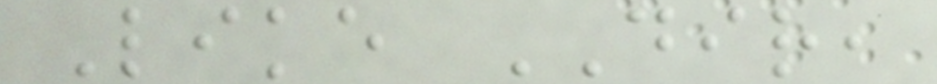Like DIR,
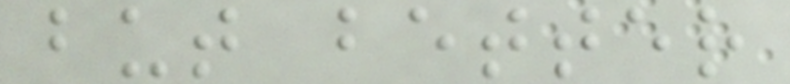but better
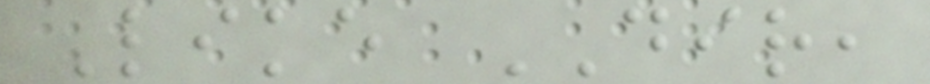Like DIR,
